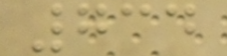734
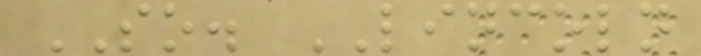SO. LINCOLN
